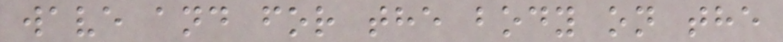wave and for the body on the
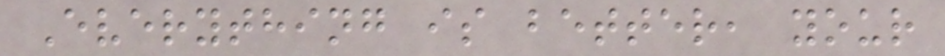Everything is better, your
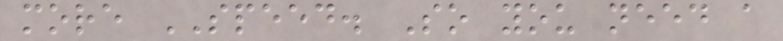more SPEED. So you need a
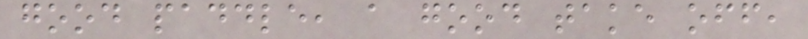good paddle, a good take off,
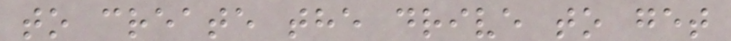to create the drive to get
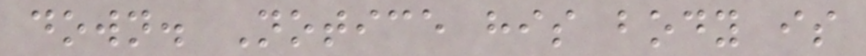down. Notice his body is
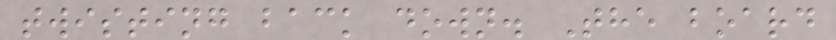twisting back down. The board
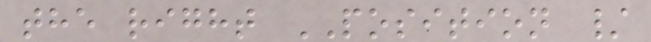the right POSITION /
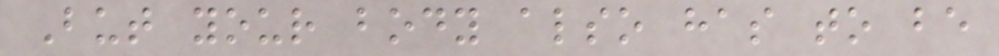But your body also has to be
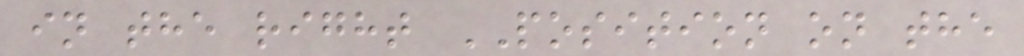in the right POSITION on the
